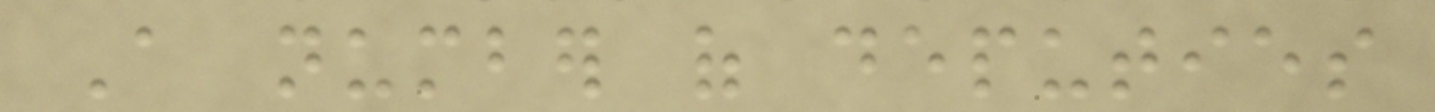A number of deputies
